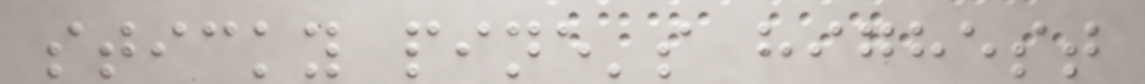sticky pine's highest
